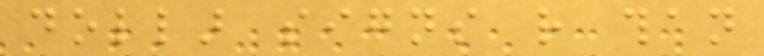dollar signs rather than
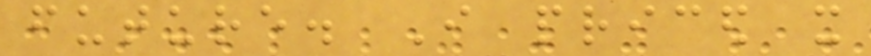future. I priced it
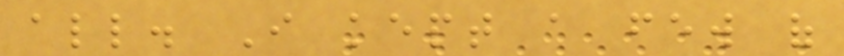all. I kept a few of
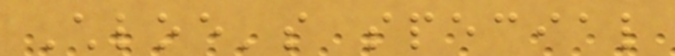Chloe's special
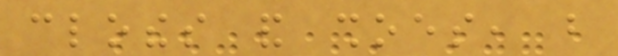clothes and shoes, but
